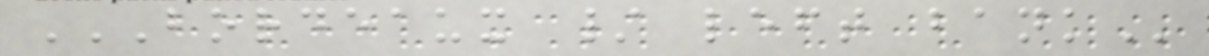BORDEAUX / LEFT BANK
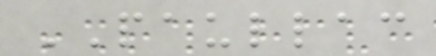PAULLAC
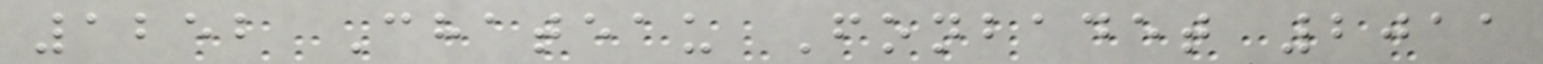1252 Chateau Fonbadet 2011
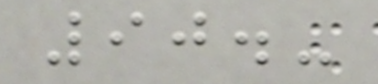90.-
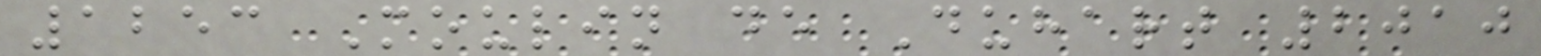1253 Moulin de Duhart 2010
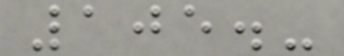105.-
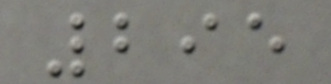295
